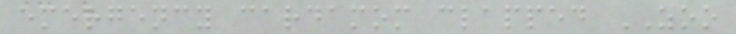emergency cardamom clapped ZOO
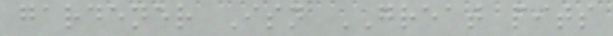gardener Isn GREAT pits
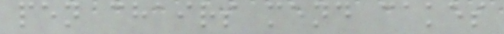pen chairs mend cakes
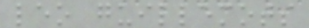leo guillemots
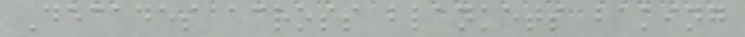Decades across blankets baking
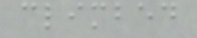climbed
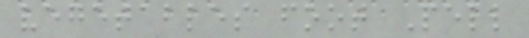vegetables foot Pell
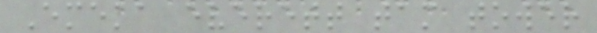Emeka everett tam tower
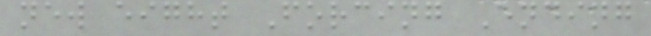new eight Forcing Ending
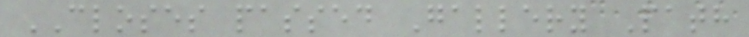CLOSES passed Gallery Path
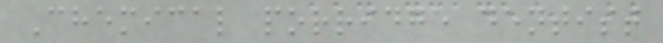Chemical porridge dentist
